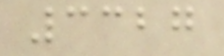3327
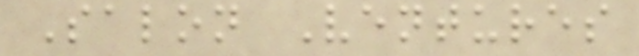Salon Ventures
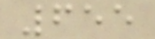655
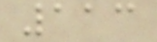113
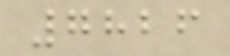7826
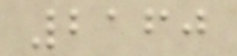2160
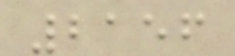2156
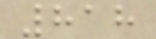818
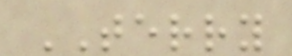TERRY
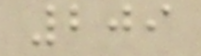209
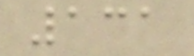131
